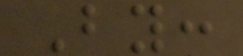By:
